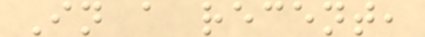In a recent,
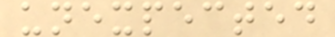unexpected
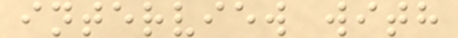interview with
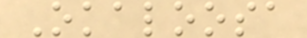Okaloosa
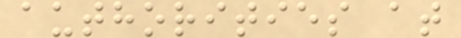authorities at
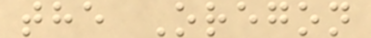the Oregon
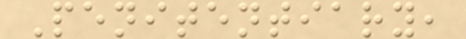Penitentiary,
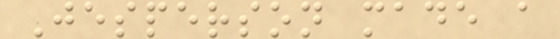Jesperson made a
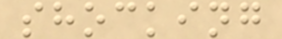shocking
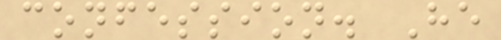confession. He
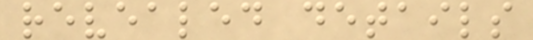revealed details
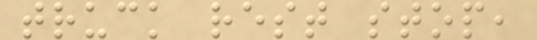truck rest stop,
